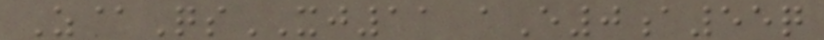Z@QsXJ11 aE0a55q
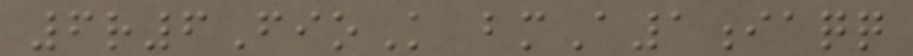6r6FioK bmA1iaqq
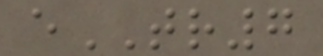eTR7
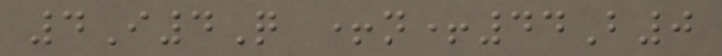4I4Q +n+44B0
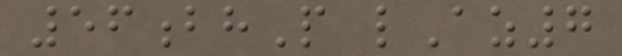56bhP lAz7
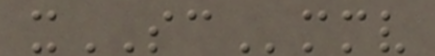xSCmmv
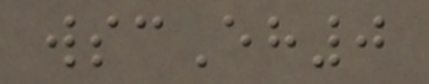wscEh0
